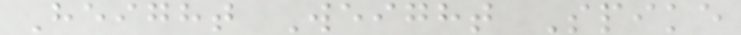Height Weight Spike
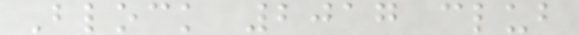Block 2017 club
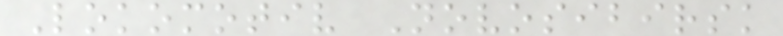Lokomotiv Novosibirsk
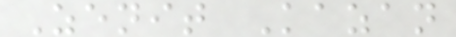Zenit Kazan
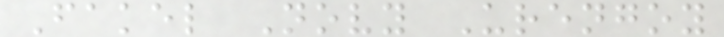Fakel Novy Urengoy
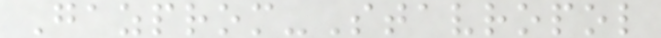Gazprom-Stavropol
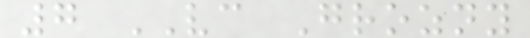7 VC Grozny
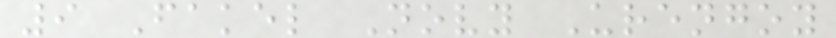9 Fakel Novy Urengoy
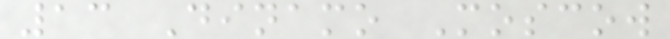13 Dinamo Moscow
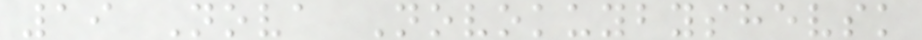19 Nova Novokuybyshevsk
